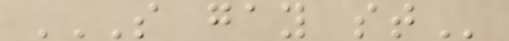S GAY ST
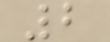2
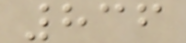836
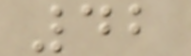42
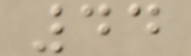44
